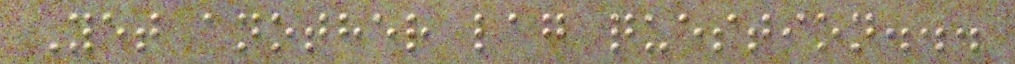Yet another lag question...
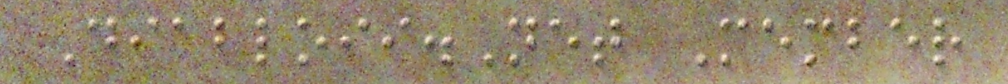Diabloii.Net Member
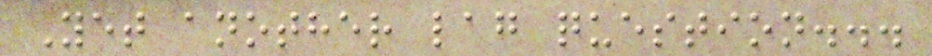Yet another lag question...
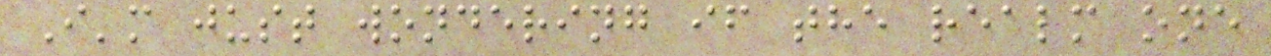I'm just wondering if the realm one
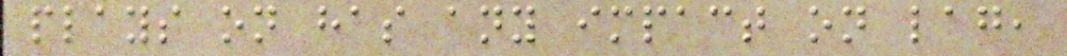plays on has any impact on lag,
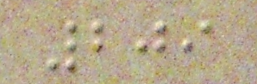209
